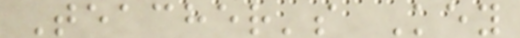Teacher's Key
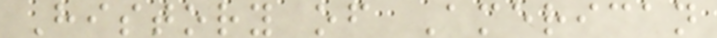History of American
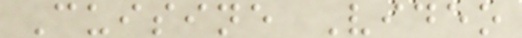Cuisine Video
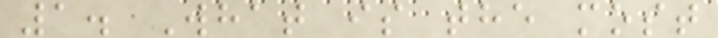1. What is the most
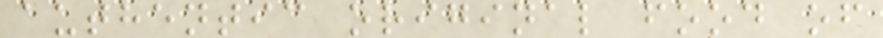authentic original food of
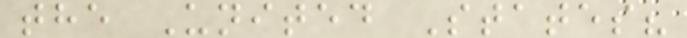the United States?
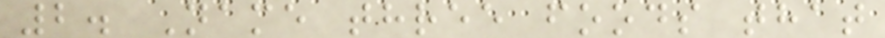2. Name three foods that
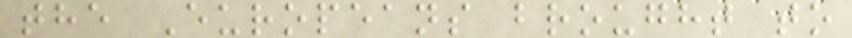the Europeans brought to
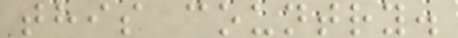this country.
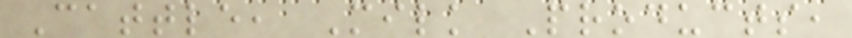Cattle, Milk Products,
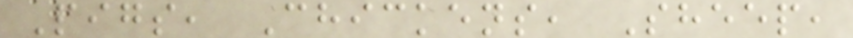Pigs, Chickens, Sheep,
